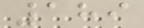189
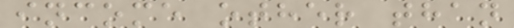income other than
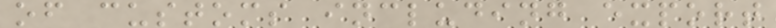of customs including export
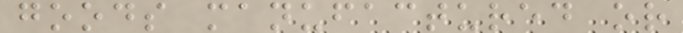goods manufactured or
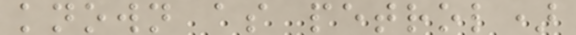known as petrol)
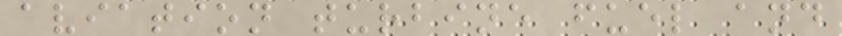aviation turbine fuel and
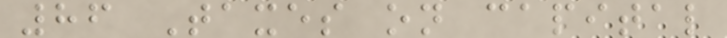86 Taxes on capital
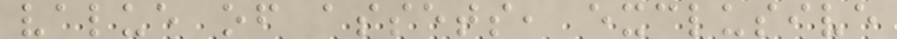value of assets, exclusive
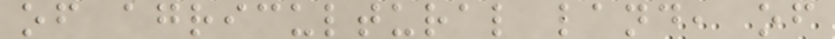of agricultural land, of
